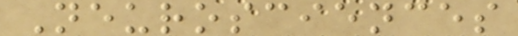Neurosciences
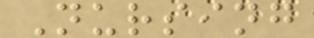Nursing
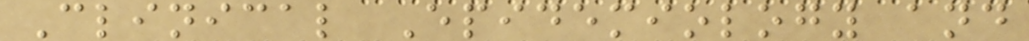Clinical Epidemiology and
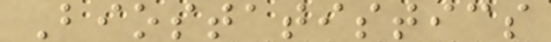Biostatistics
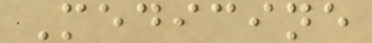Medicine
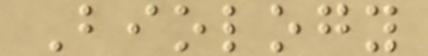Biology
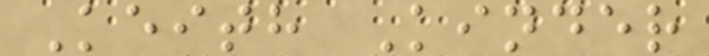Keith Kinder
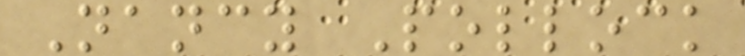Nancy Pollock
